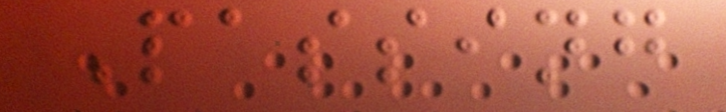Passing
